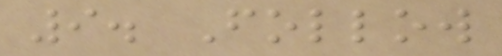9. Follow
